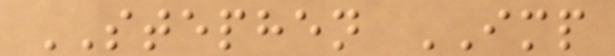STEPHEN IMP
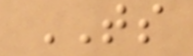TS
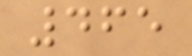465
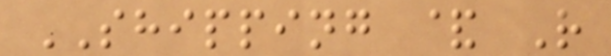SHIPPING & R
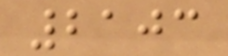2103
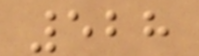528
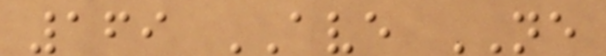169 AVE NE
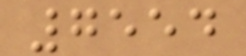7554
